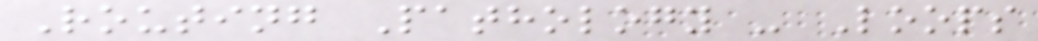Routing Pathology - Loops
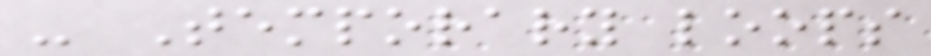- Temporary loops
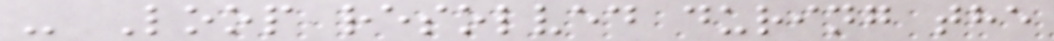- Loop resolved during the
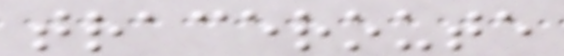traceroute
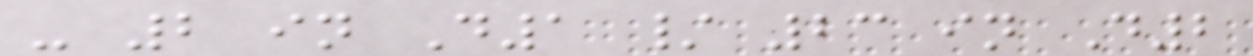- 2 in D1 / 23 in D2
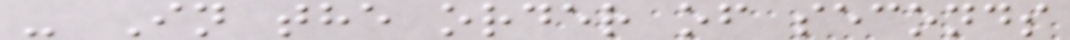- In the order of seconds
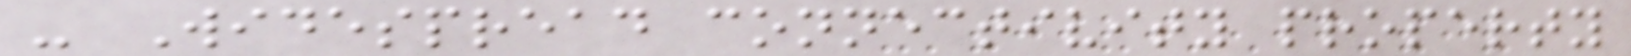- Widespread connectivity property
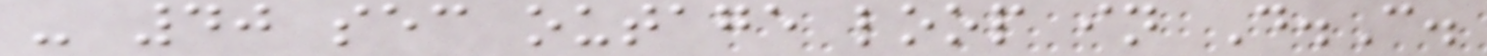- 40 sec outage loop in D.C.
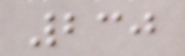230
